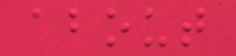about
